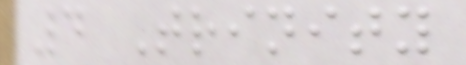4 Trinity
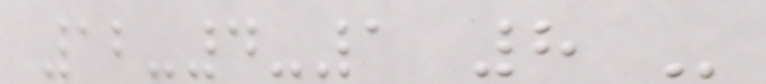12-4-1 8 -
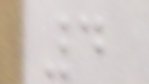4
